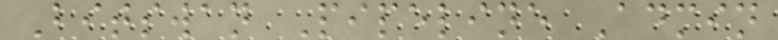Bitswan Pipeline Admin
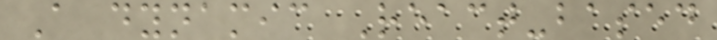A dynamic React-based
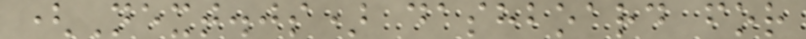(Next.js) dashboard for
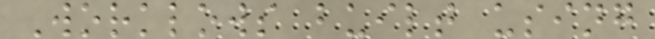Worklows built using
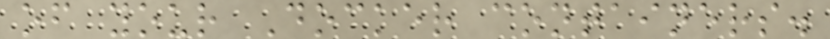of your Docker containers.
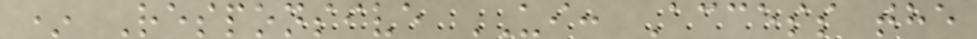* Responsive UI: Access the
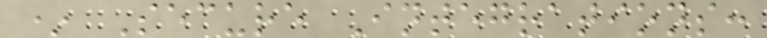* Secure Integrations:
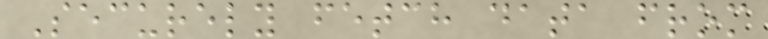Securely fetch data from
